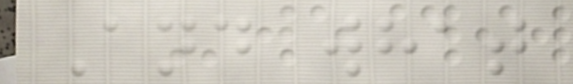And what
